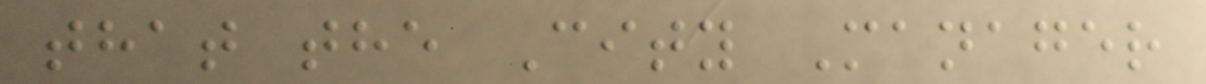that the City Manager
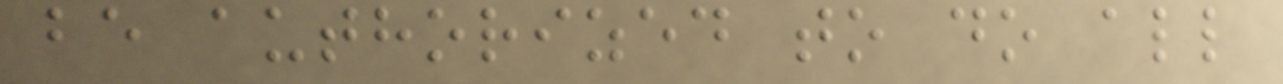be authorized to do all
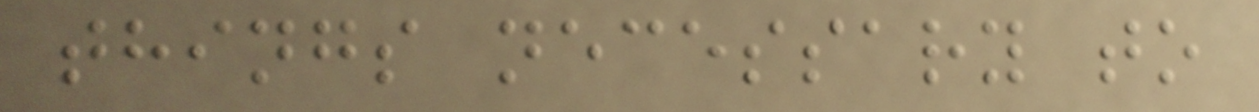things necessary to
